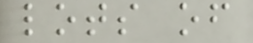lots of
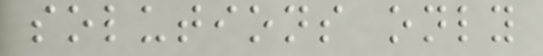solutions only
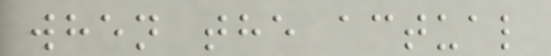when the actual
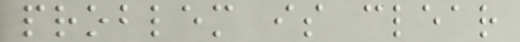problem is clear
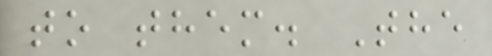to them. The
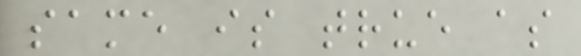same is true as
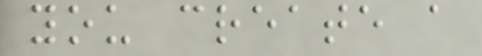you create a
